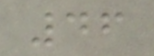46
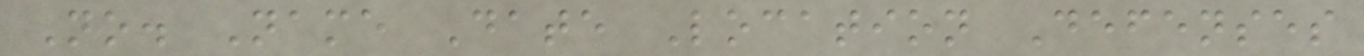No. Name Date Location Defenses
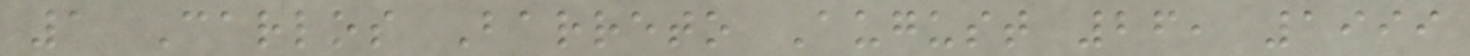1 Carlos Barreto August 26, 1999
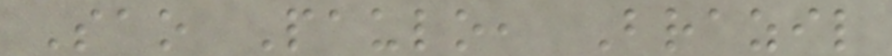Sao Paulo, Brazil
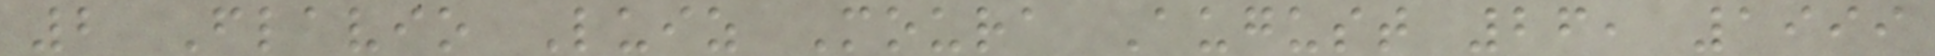2 Flavio Luiz Moura August 26, 1999
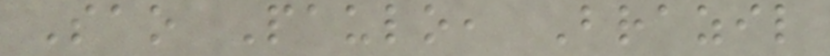Sao Paulo, Brazil
